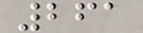261
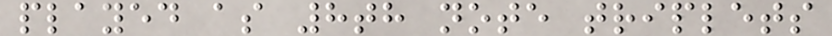played as 8th note triplets
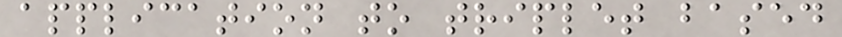application to triplet based
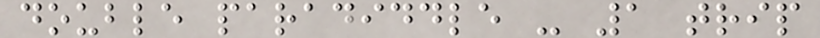double paradiddle - 1 trip
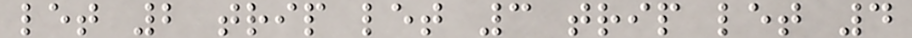let 2 trip let 3 trip let 4
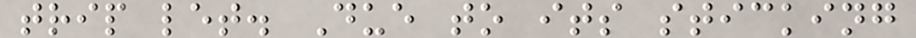trip let. Due to its sticking
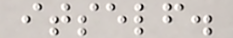itself.
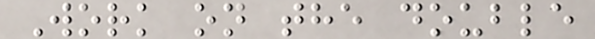Work on the double
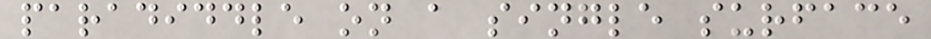paradiddle on a single surface
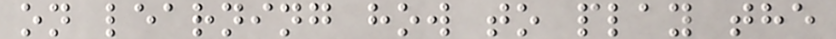on learning how to play the
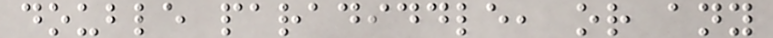double paradiddle, or any
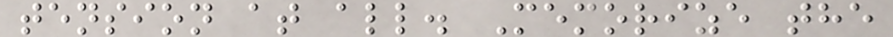tension at all. Memorize the
